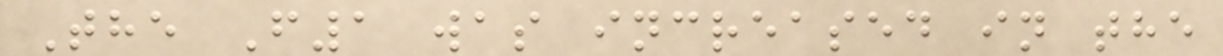The F1 was increased in the
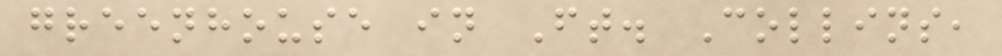greenhouse in Ft. Collins,
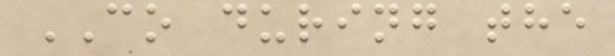CO during the
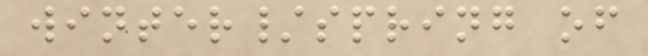winter/spring of
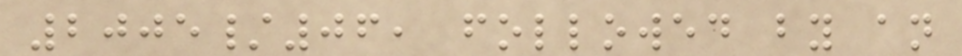2005/06, followed by an
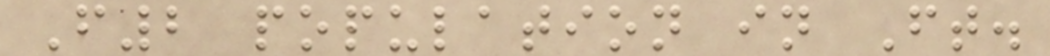F2 population in Ft.
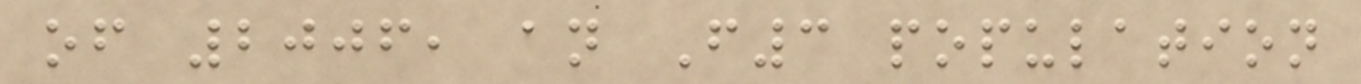of 2006, an F3 population
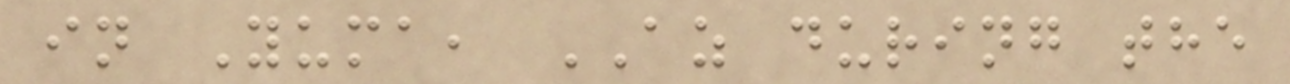in Yuma, AZ during the
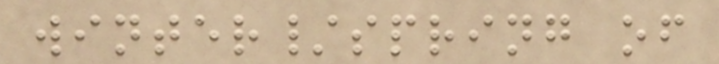winter/spring of
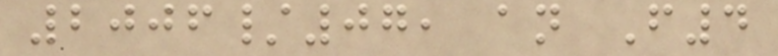2006/07, an F4
